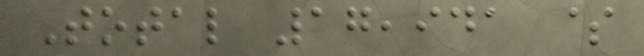Total 17,941 $
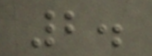2.
